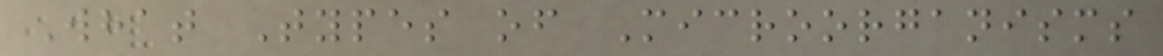What Types of Microorganisms
